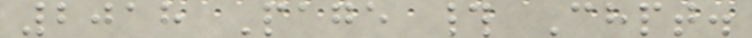2018 Page # Chpt.
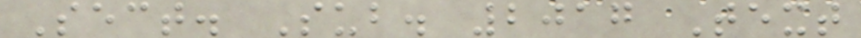Sect. Sub. 2017 Text
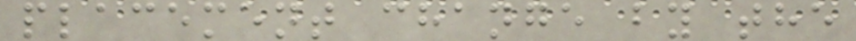placement change by the
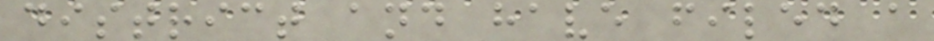district and have filed a
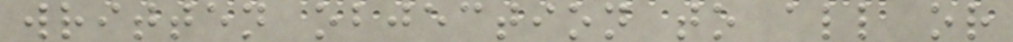written objection to all or
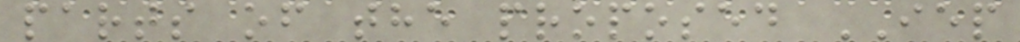parts of the proposed IEP
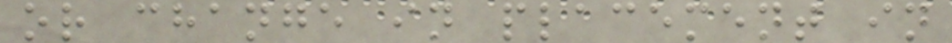or change in placement in
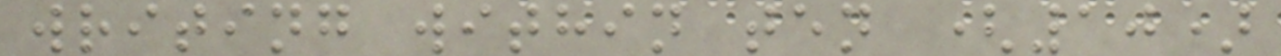writing within ten (10)
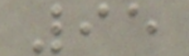95
